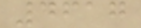4617
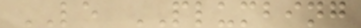LE PLUMBING
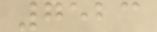7523
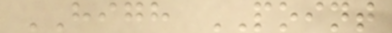HIGH POINT
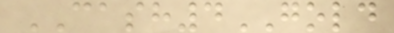CASH4GOLD
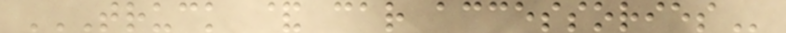TRUCK & CAR ACCESSORIES
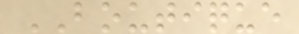BOUTIQUE
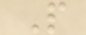P
